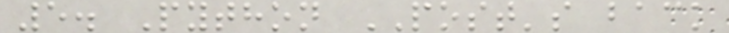5. Python POST's back
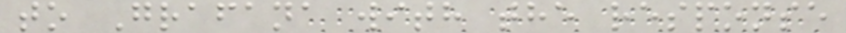to Grafana with the response
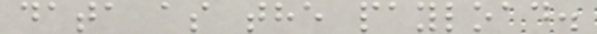data as the payload.
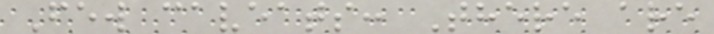Few caveats: There are
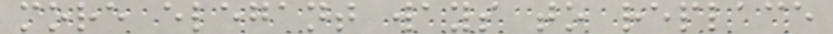more elegant ways to replace
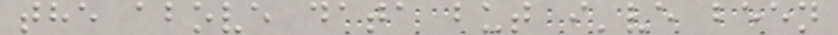the above data but i've been
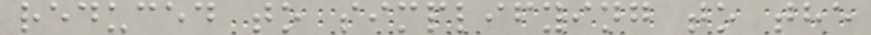reduced to simplifying to the
